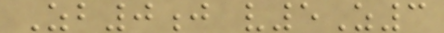Zb0j v5Z3
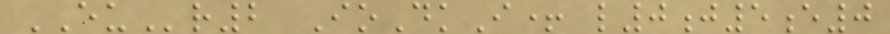EUr2 IoDkI+ l0j5e0
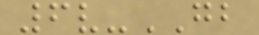6v-GB
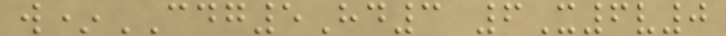w*CDG5Hd3 6X6v0
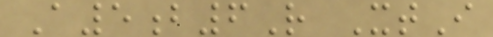A5b6R XtI
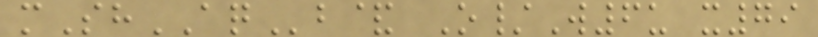mShAQb& O/W6u x79
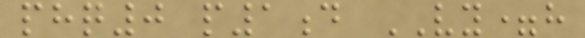phq0 p1d VY=h
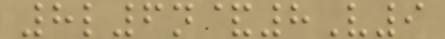8l6n&8V9
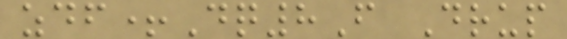zdf+Dq8F Drup
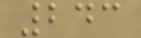243
